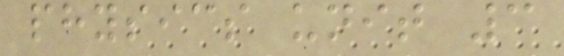physics unit 3
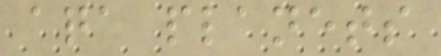aqa planets
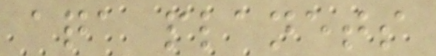aqa planets
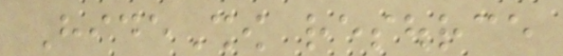HideShow resource
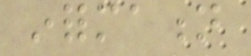information
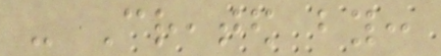- Created by:
